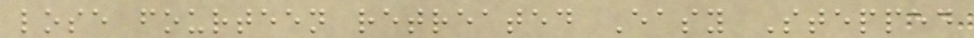lose fourteen retreated Easy Stepped
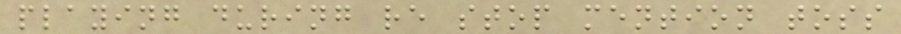playing during re stop mention toss
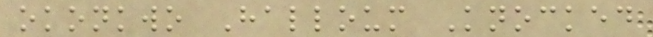okonkwo Halloum Knocked
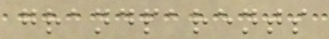grandparents
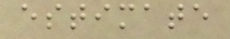estimate
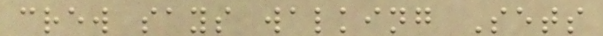crew says walking Sets
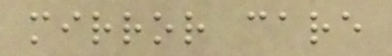mirror care
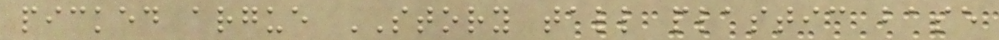picked argue STORY tall plastic base
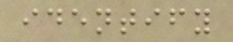identify
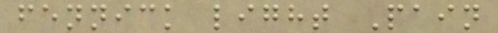fennick light Pain
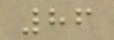86
